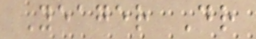Yeager Dr
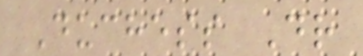Duchess Dr
